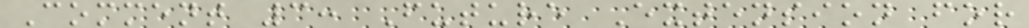Comment 3: Future Extension for
